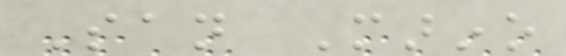San Marino
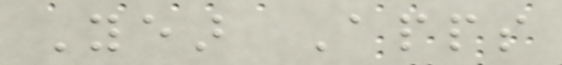Year Apps
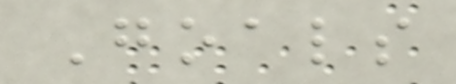Goals
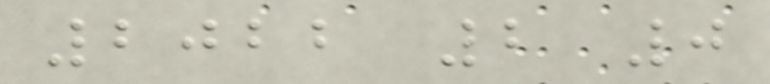2022 2 0
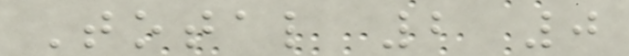Total 2 0
